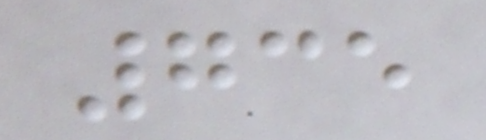735
